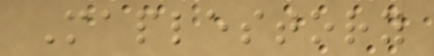Maplestory
